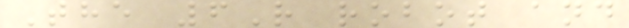The 6R robot and
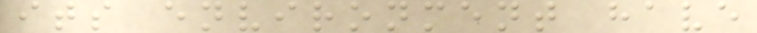its environment have
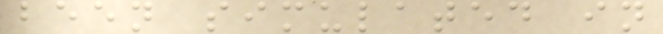been simulated in
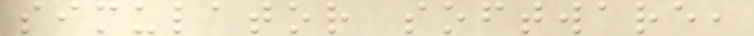simulator software,
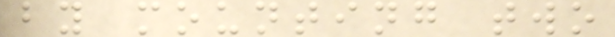by mounting two
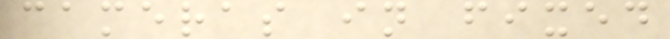cameras in fixed
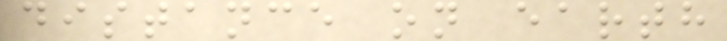distance on earth
